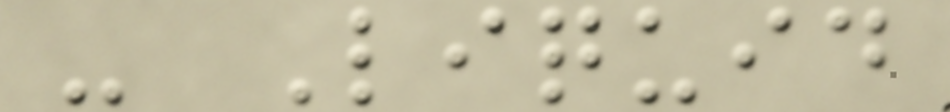- Liquid
